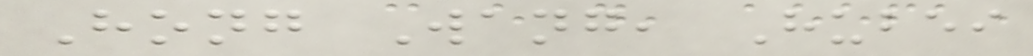Hong Wang, Hubei
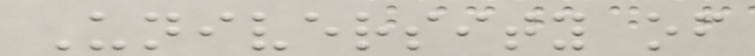University of
